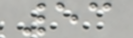53
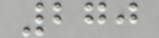270
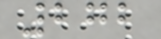272
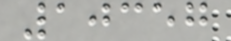10357
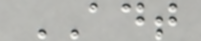ADT
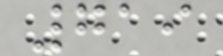719
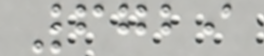6729
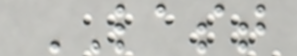LAST
